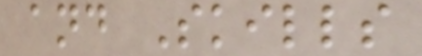and Skills
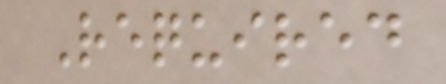Required
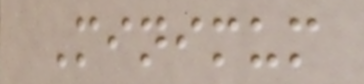Minimum
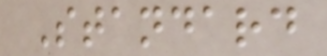Standard
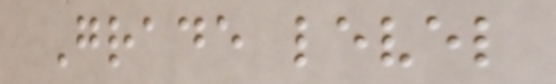Grade level
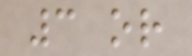3 or
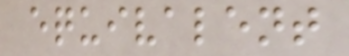equivalent
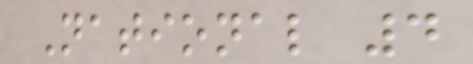National 4
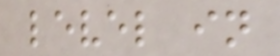level in
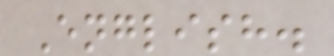English.
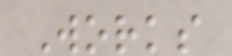Works
